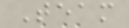Team
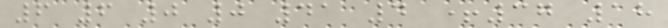6 6 0 0 41 4 +37 18
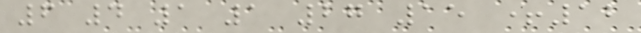6 4 1 1 27 15 +12
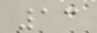13
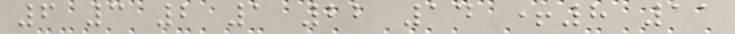6 3 2 1 22 14 +8 11
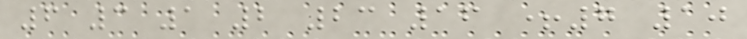6 3 1 2 23 16 +7 10
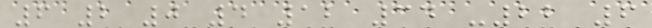6 2 0 4 12 34 -22 6
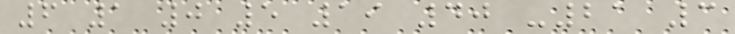6 1 0 5 19 40 -21 3
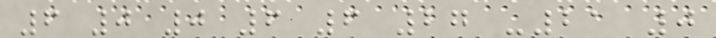6 0 0 6 6 27 -21 0
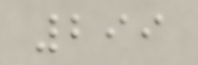299
